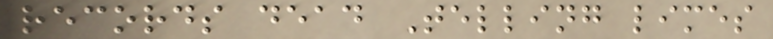records dead Telling limes
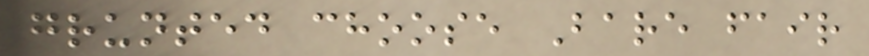grunted choose Bare fair
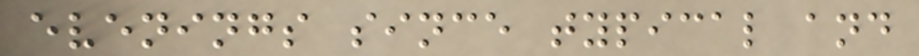evenings since typical and
